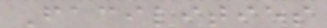Facilities
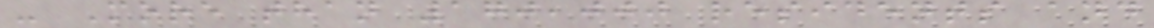- More than 170,000 residents and
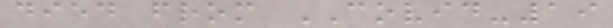died from COVID-19
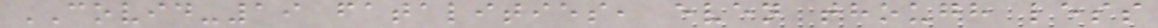COVID-19 fatalities, even though less
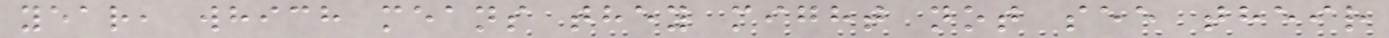year, which means they might not see their
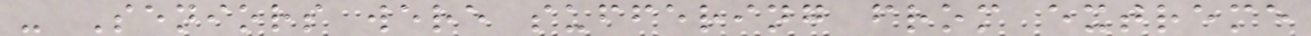- Seniors were suffering from extreme
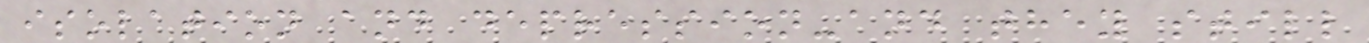isolation and depression-and they still
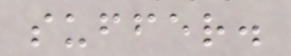suffer.
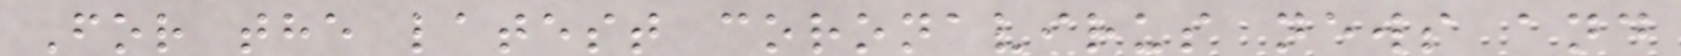For the latest coronavirus news and
